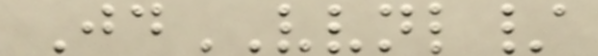JdVVNL/
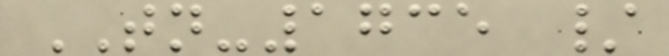TN-1735 /
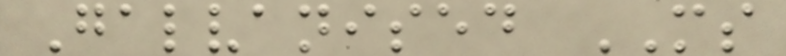Galvanised MS
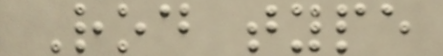Rod type
